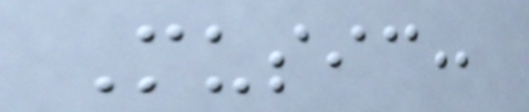Music:
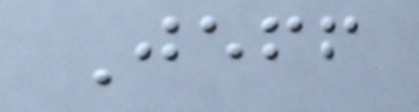Jeff
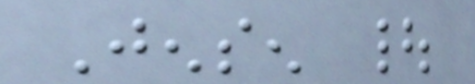Jensen |
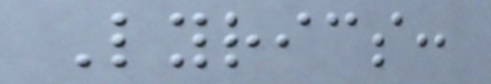Lyrics:
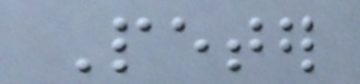Peter
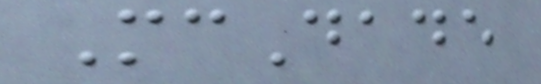McDade
